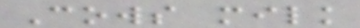Cows milk
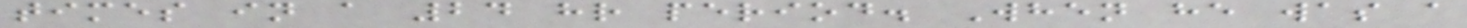times in a 24 hr period. When he was a
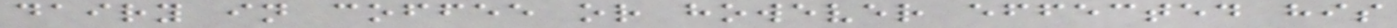dairy in coffee or however effected his
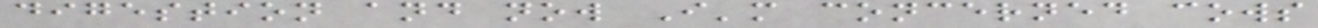digestion and now I'm concerned cows
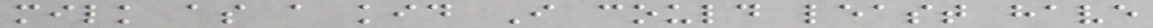milk as a kid I could least have
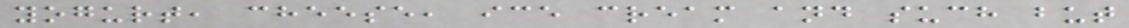yogurt, cheese, ice cream and such but
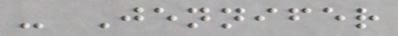- Jennifer
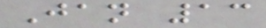Jan 13
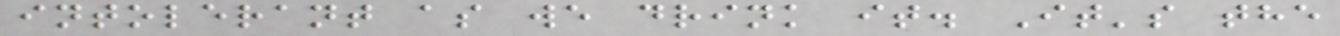intolerant as we drink it. It's the
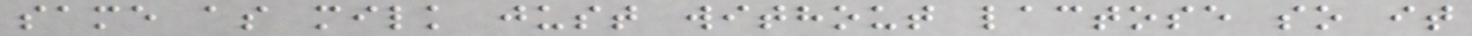same as milk just without lactose so it
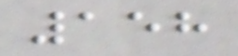158
